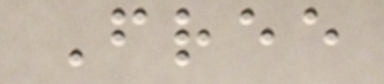Free
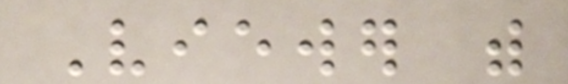Viewer with
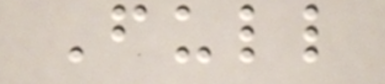Full
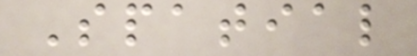Spatial
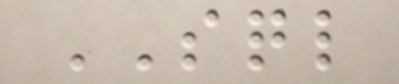SQL
